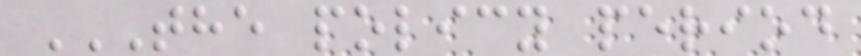THE POLICY PERIOD
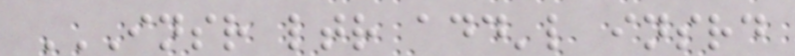INSR LTR ADD'L INSRD
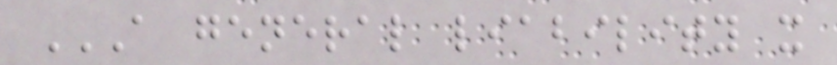A GENERAL LIABILITY X
